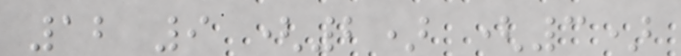12 9 (2) (3)
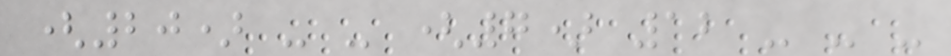(20) - - (7) 12 - - -
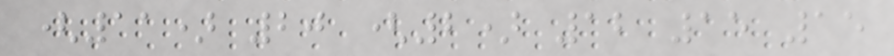(11) 20 (2) 12 15 15
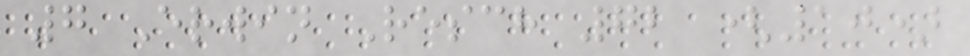7 Erwin Resch 72 (10)
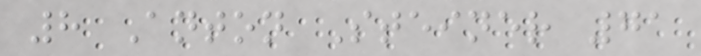8 Anton Steiner 71
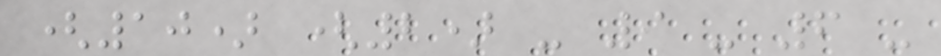(10) (2) - 9 - 6 -
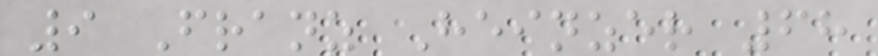9 Franz Heinzer 68
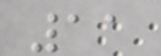11
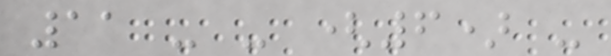11 - - (6) -
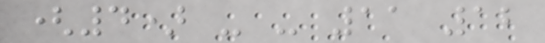(4) - - 11 12
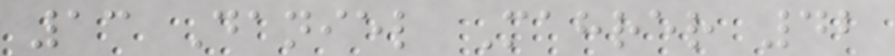13 Daniel Mahrer 42
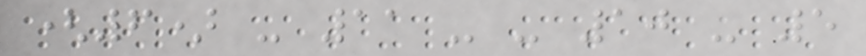(6) - 11 - - 10 - 5
